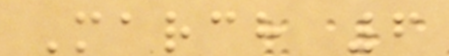March 6
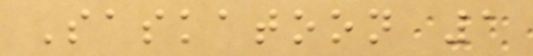Saskatoon 1
